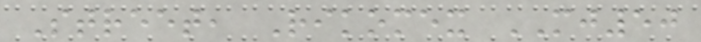Street, Rikomex MJ50
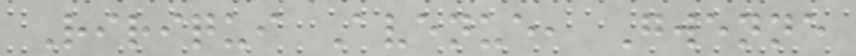Ririqui Avenue, Gwenne
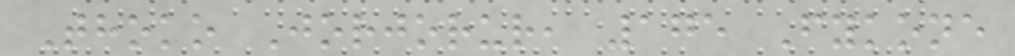Thoko Jorjorur, 175 Fykone
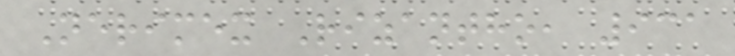Nerimex Rizantho, 931
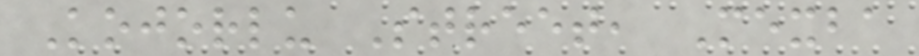Kojorlu Street, Mexba
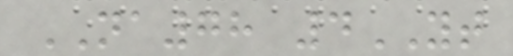NA78 4YT
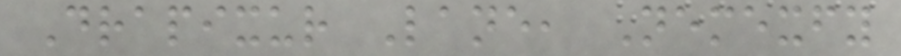Drapixur Lane, Nemexfy
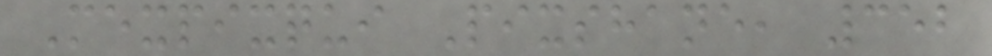Mexpixqui Pixshane, 352
